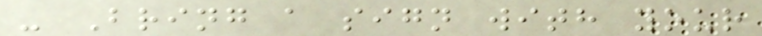- Bring a sign with your
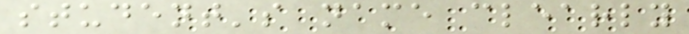student's name clearly
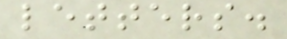letters.
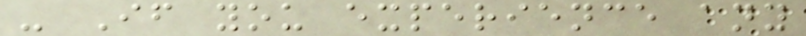- If you experience any
